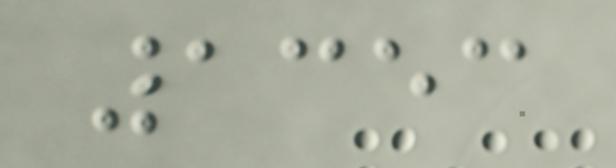1353
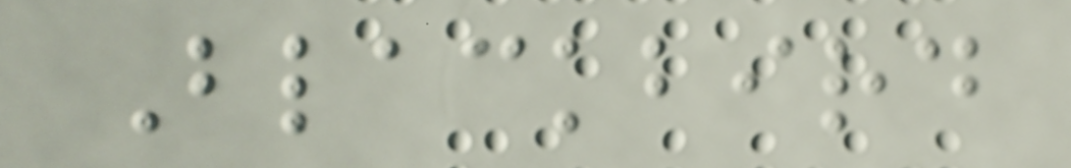Blackbird
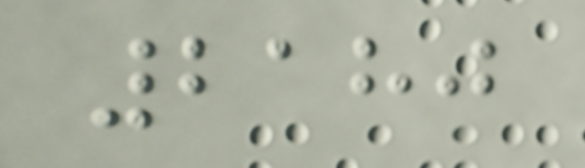2180
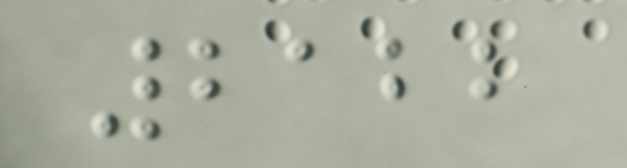2122
